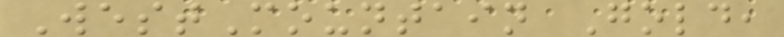WestMountain Gold,
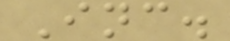Inc.
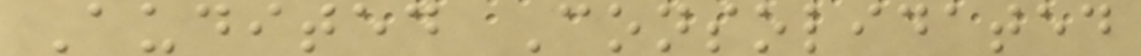Audited Consolidated
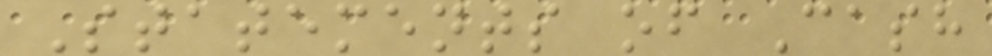Statements of Cash
